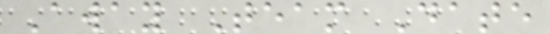Away Team Date
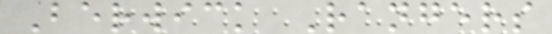Berwick Rangers
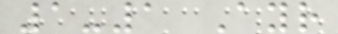1-1 Ayr
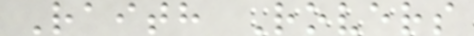Raith Rovers
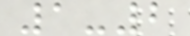1-2
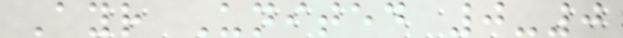Ayr United 0-0
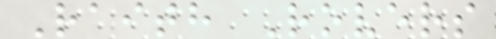Raith Rovers
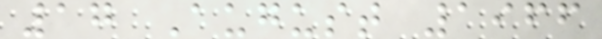17 August 1966
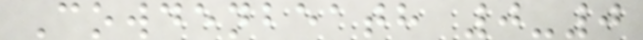Cowdenbeath 0-0
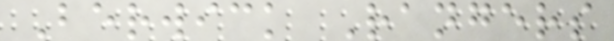Berwick Rangers
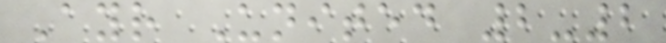Ayr United 2-2
